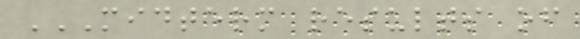MIDTERM RESULTS OF
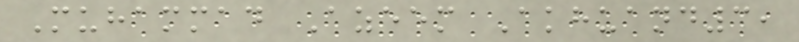Muhammad Azeem Akhuand3,
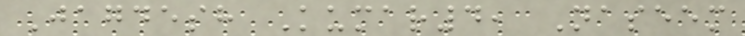Jagdesh Kumar4, Naseem
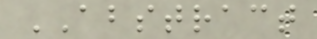ABSTRACT
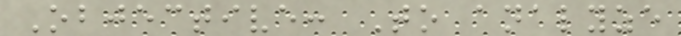Objective: To analyze
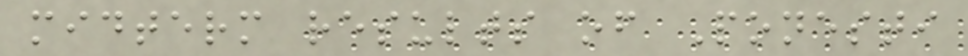midterm results of Ponesti
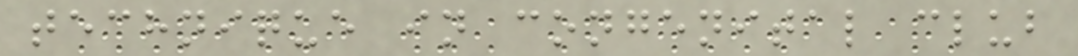technique in congenital club
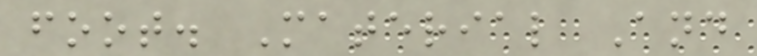foot. Material And
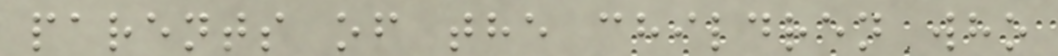parents of the children who
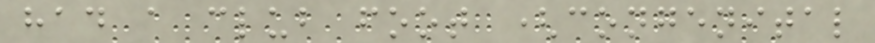had a club foot (congenital
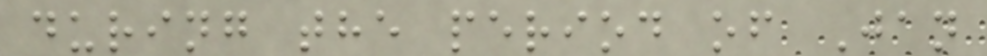during the period of Jan
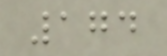174
